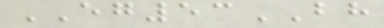EG53BH
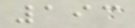193
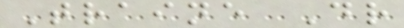Traine Dr
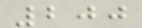200
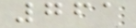761
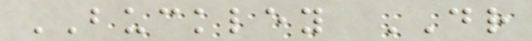BUCKLEY DR
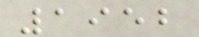1952
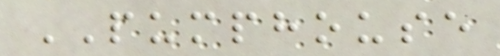PUMPHOUSE
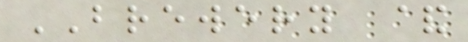BREWERY &
